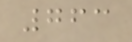763
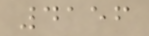4156
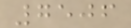7506
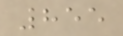855
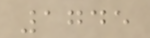1745
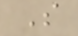S
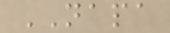NAPA
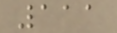111
